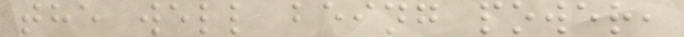the well being power,
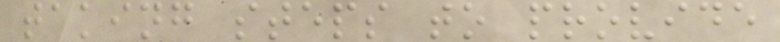taking steps to provide
